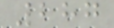287
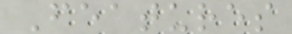Features
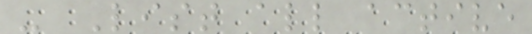- List all active
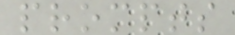prompts
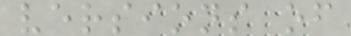versions of
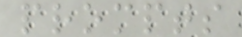prompts
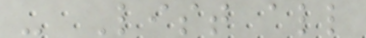- List all
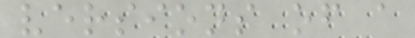versions of a
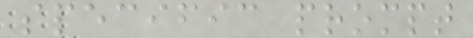specific prompt
